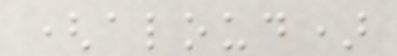(aloud)
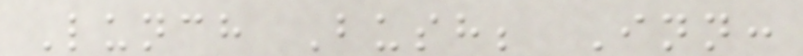Lunch Bush; Inn:
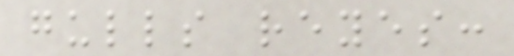gulls reyes:
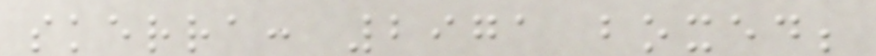skerra: 2971 boxed;
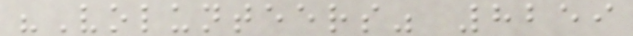"Volunteers" 8259
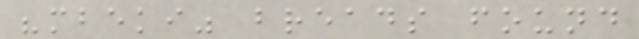"mbeki" breads found
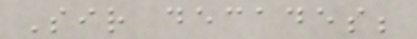Sir decades;
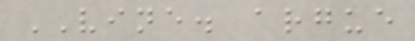VINE. argue
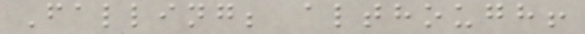Falling; although!
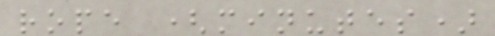rope (minutes)
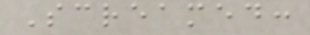Screamed:
